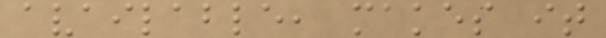available, makes it
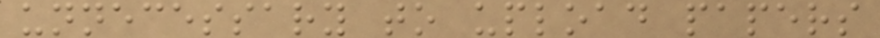unnecessary to upload papers
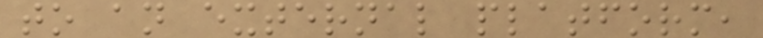to an external platform,
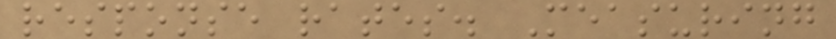response rates. Measuring
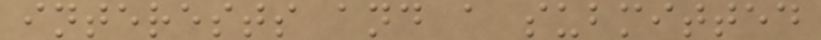interests and a submitted
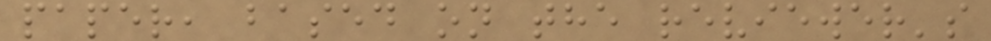paper, based on the reviewer's
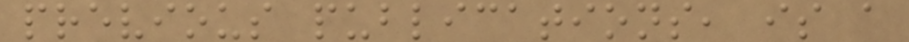previous publications, is a
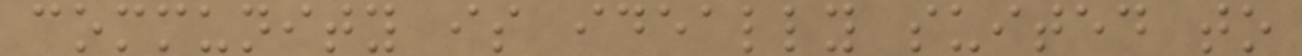community is ideally suited to
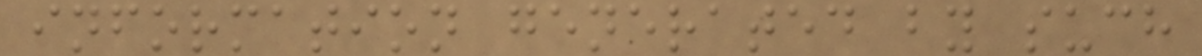information generated by such
